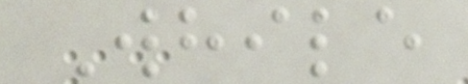While
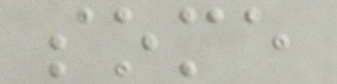some
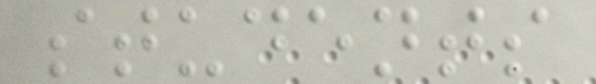students
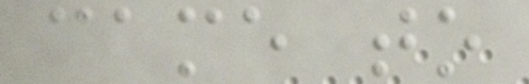came to
